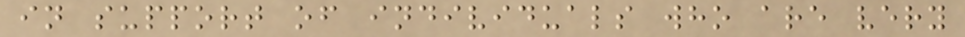in support of individuals who are very
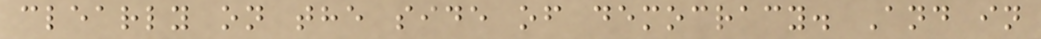clearly on the side of democracy. And in
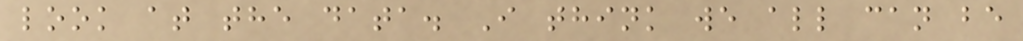look at the data. I think we all can be
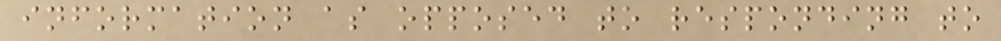information as opposed to responding to
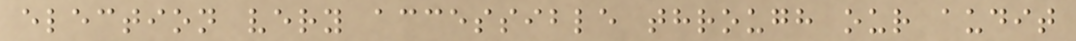election very accessible through our audit
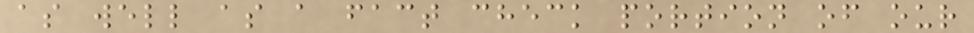as well as a fact check portion of our
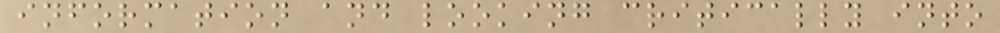information and looking critically into
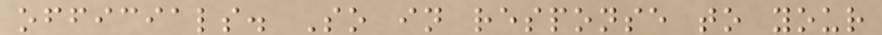officials. So in response to your
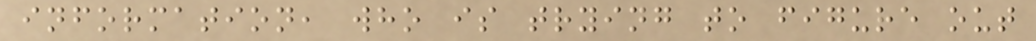information, who is trying to figure out
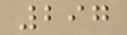297
